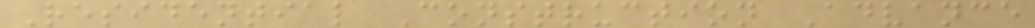Residential Construction Advance
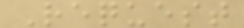Request
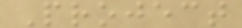Project
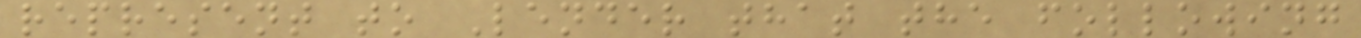represent to Lender that the following
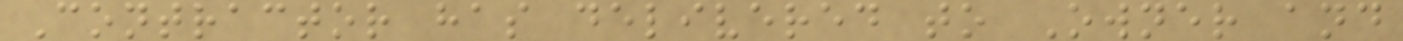Contractor has delivered to Owner and
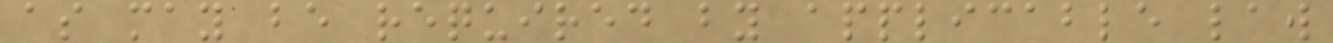as may be required by applicable law
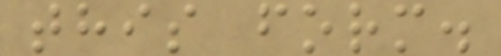this form.
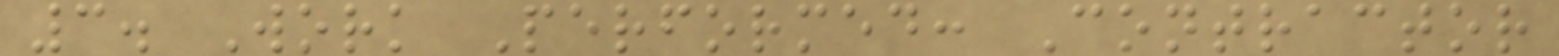3. Work Performed: Contractor
